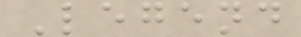Legend
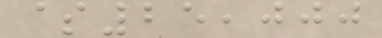$25,000
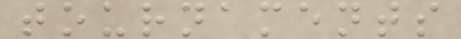tournaments
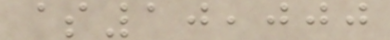$10,000
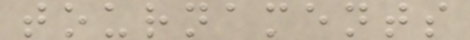tournaments
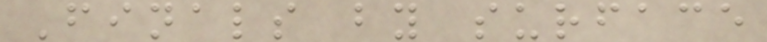Finals by surface
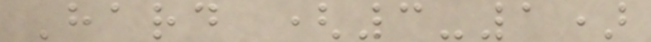Hard (3-1)
